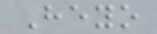Heyo
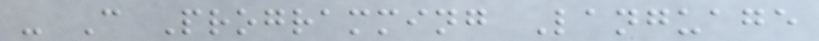- C Programming Language
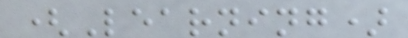(Learning)
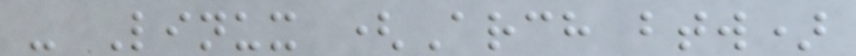- Linux (Arch btw)
